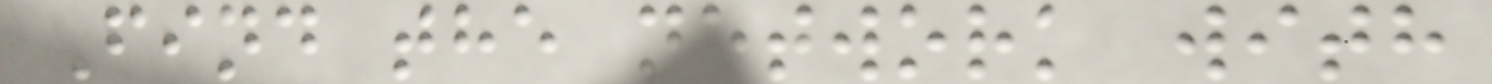Find the network with
